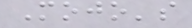Mojo's
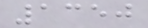1350
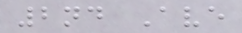2nd Ave
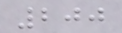200
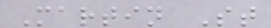Martin St
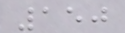150
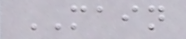MAIN
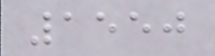1550
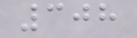308
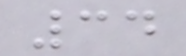34
